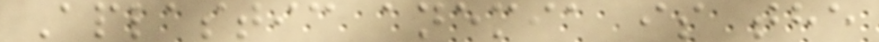Aplastic anemia is the
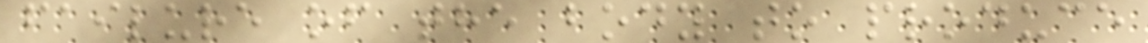failure of the body to produce
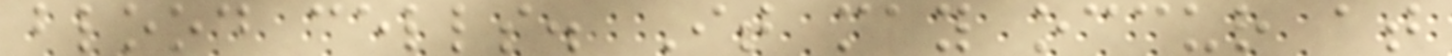blood cells. It may occur at
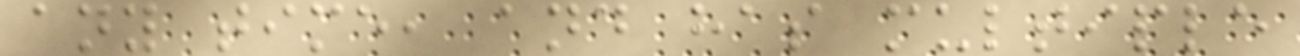any time, and has multiple
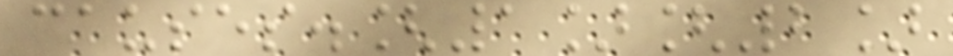causes.[1][2]
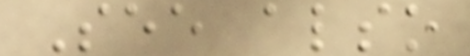See also
